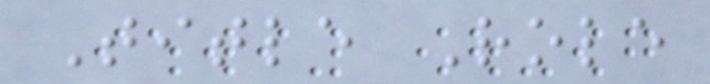Title Role
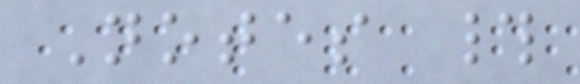Notes #
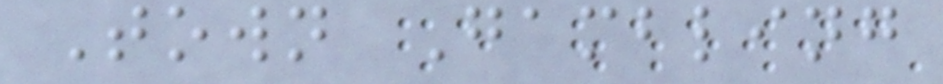Town Gambling
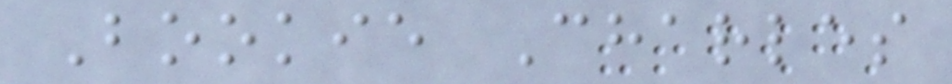Bookie Charles
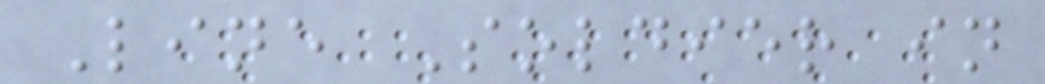Line Soldier in
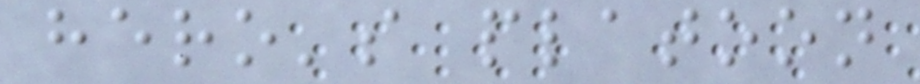hero's platoon
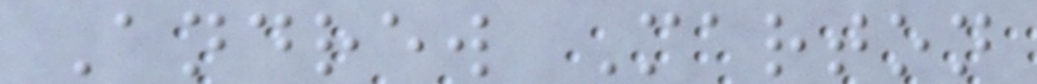Andrew Marton
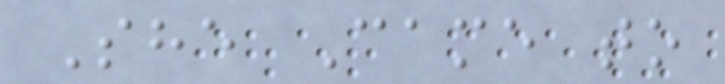She Came to
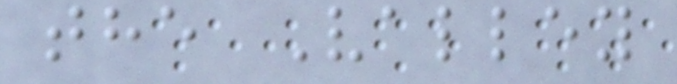the Valley
